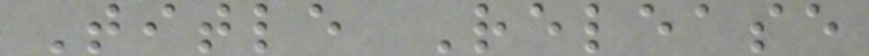Title Release
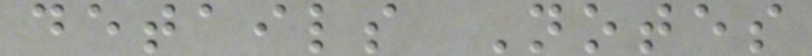details Notes
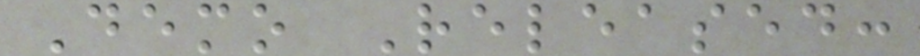Demo Released:
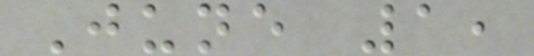June 1,
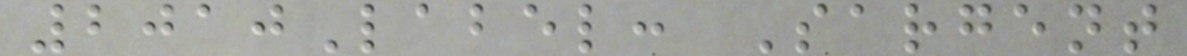2010Label: Sargent
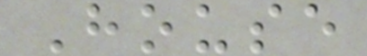House
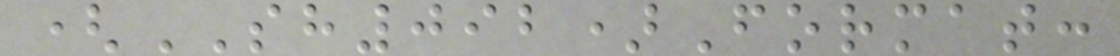(SH092)Format:
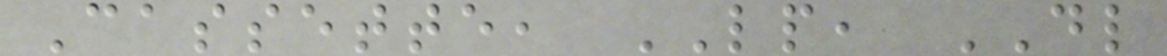Cassette, LP, DL
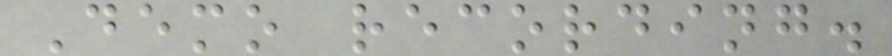Demo recording.
